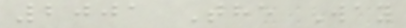2001 The Way
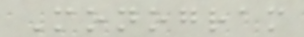Monogram
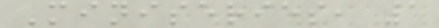Miniseries, 1
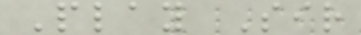Play Sir
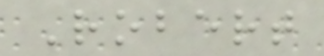Robert
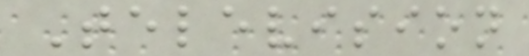Television
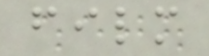film
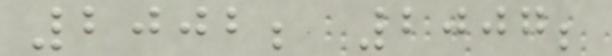2002; 2007;
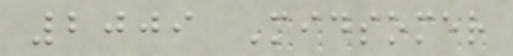2009 Midsomer
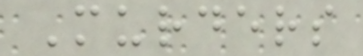Murders
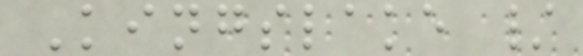Kingslake /
